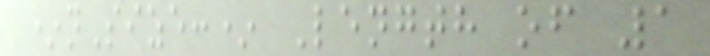*nSize:* Length of 1
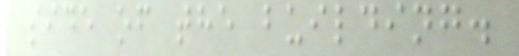side of the building.
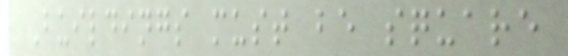Buildings must be square
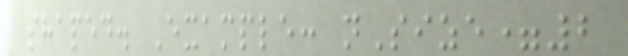shaped. Example: nSize=2
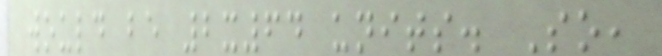would be 2x64 units. So,
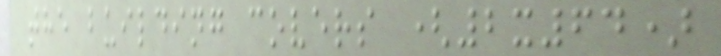the building covers (2x64)
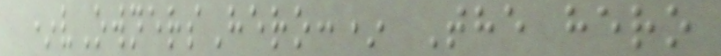*vOwnersHero:* The hero
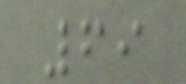69
